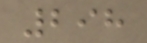298
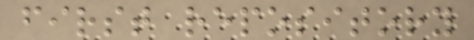first repository
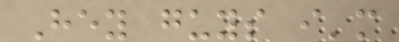Hey guys i'm
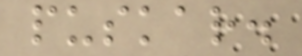puskar.
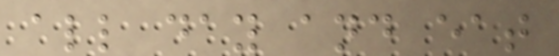all day and eat
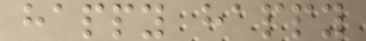happy happy
